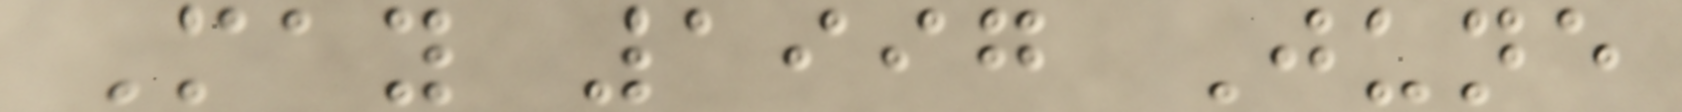May 1997 June
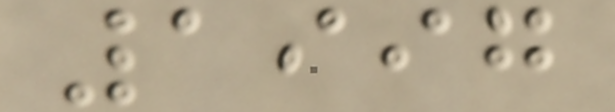1997
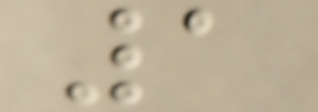1
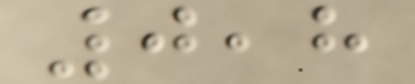0,8
